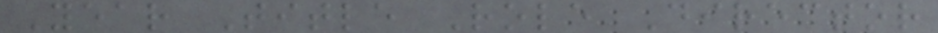Year Title Role Director
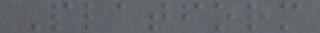Platform
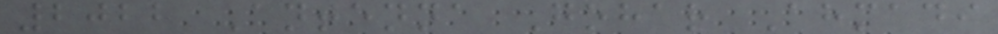2022 Antenna Gohar Ahmadi
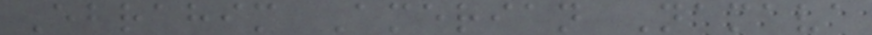Ebrahim Amerian Namava
